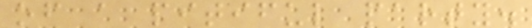of a pitiful party.
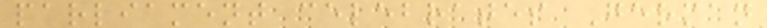parliament celebrates German
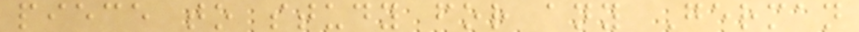piece to study for any German
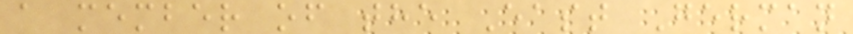a member of the East German
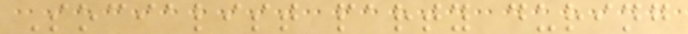Socialist party during
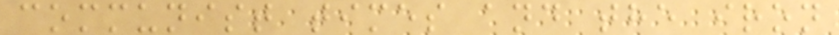communist times and the iron
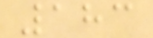183
